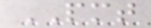PMT
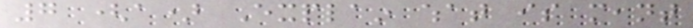7 (a) Explain what is meant
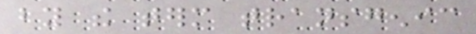by the term transgenic
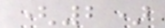(2)
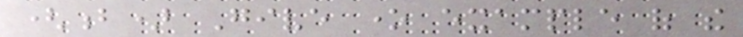(b) Give one example of the
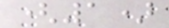(1)
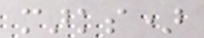marks)
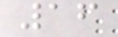16
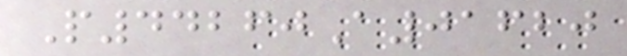P44260A01620
